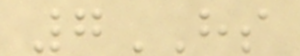7HS
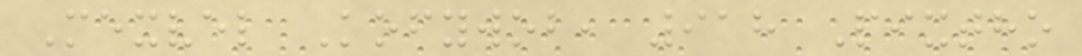Mexvel Kofywob, 918 Pixtho
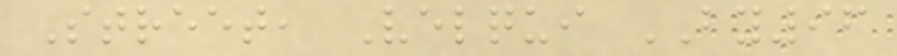Street, Velqui BY96
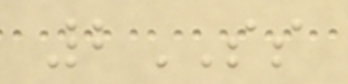2SS
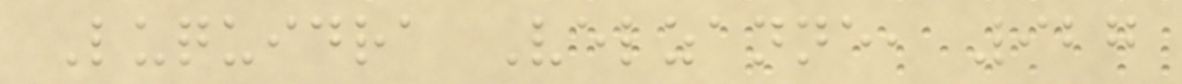Luquidra Velzanne, 927
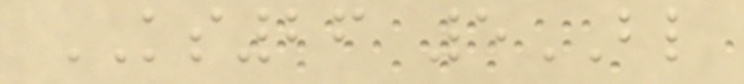KS26 5BL
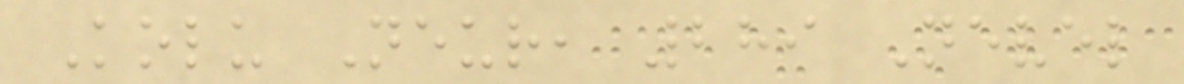Kolu Neur, 289 Nevel
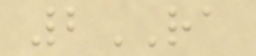2RA
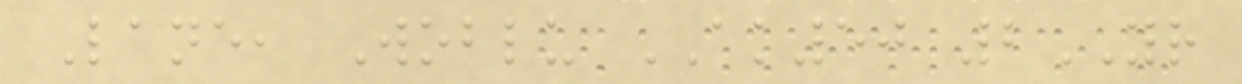Lane, Woblu AK50 2YR
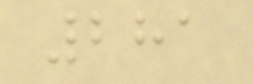281
